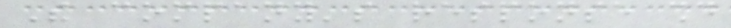The company's response should
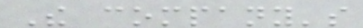The company's
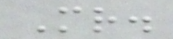Mr.
